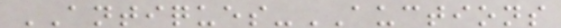ANTIQUES-AUCTIONS
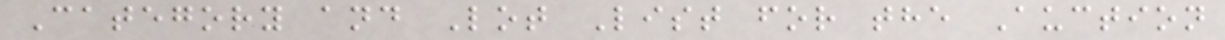Category and Lot List for the Auction
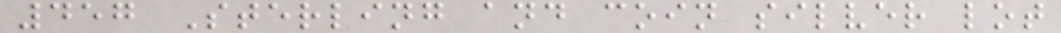457 Sterling and coin silver lot
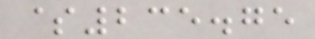$235.75
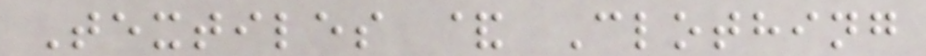Textiles & Clothing
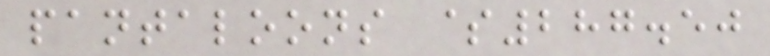pantaloons $287.50
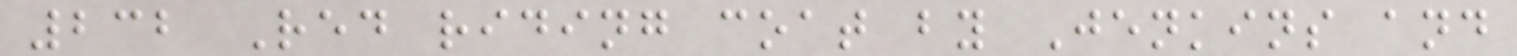232 Red riding coat by Jenkins and
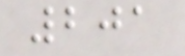201
